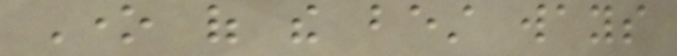One of the best ways
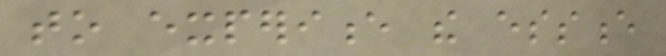to experience the essence
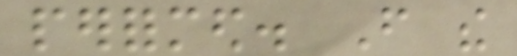performed. From the
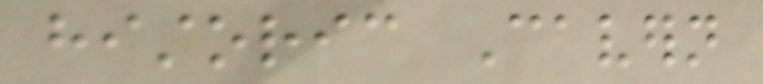historic Cavern
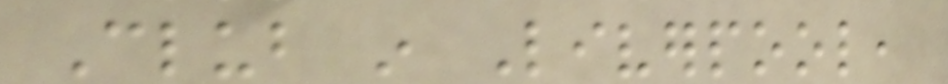Club in Liverpool,
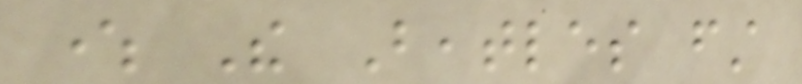where The Beatles first
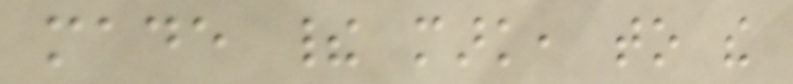made their mark, to the
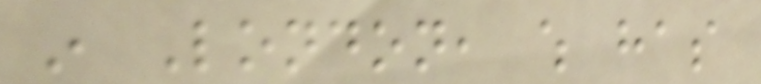in London, which has
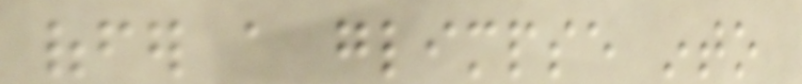offer a glimpse into
